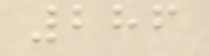286
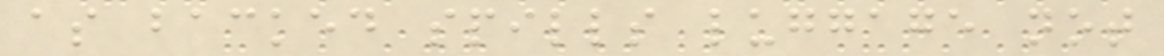as backed spills luggage not
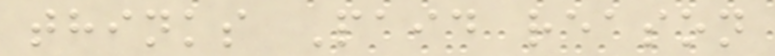thinks Paid reason
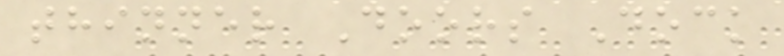thinner Doors Dock
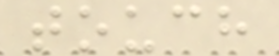touch
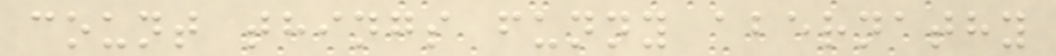count things funny abernathy
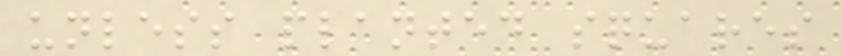unless planted squares
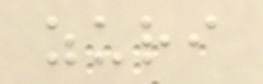zuri
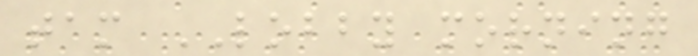tam LOBBY morning
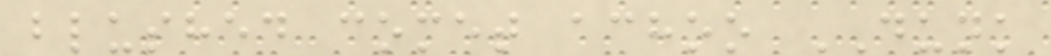blushed comet achoo DUNK
